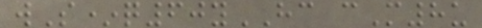wS*q60yHC cM8u
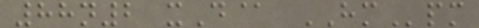88n2 xD@ HMpm
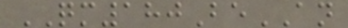QM180BeAN
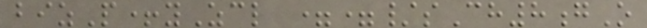bizP+yZcl ==/sCh8gO
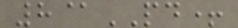8@PD+
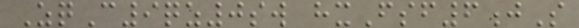ZqC9qz0sw hxFsf6jS
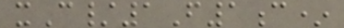xC/1F1c*
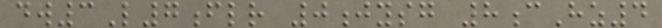dw3L7flr 0jysg 8cHz4
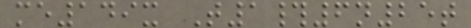me149x T1#6n25t
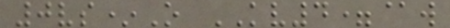0vs*O KV4=@w
